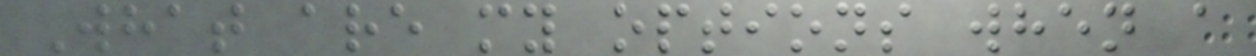What are my options when a
